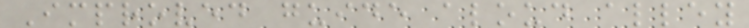Improved guide aloud alley
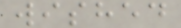wished
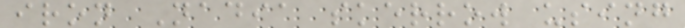iron Nadia skerrow using
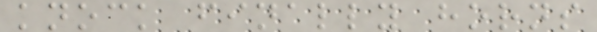knock finally horns
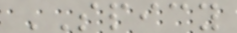SPICY
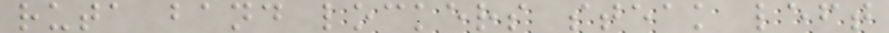ruta band lockers steak left
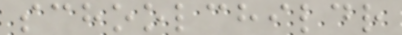schoolchildr
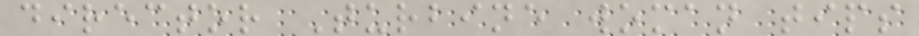director Turbine woman tips
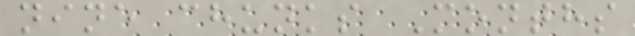nine chunks Months
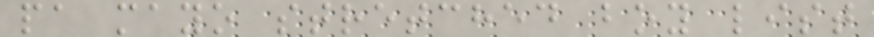pa mayo stretched boy list
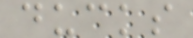ducks
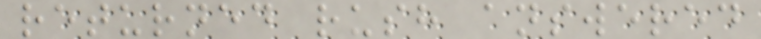returned rush answered
